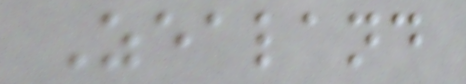Zealand
